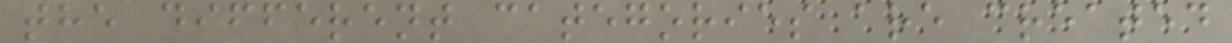the different categories are created
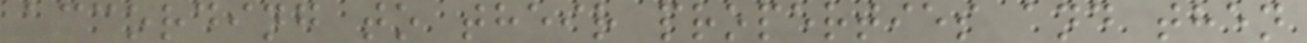according to their properties and then
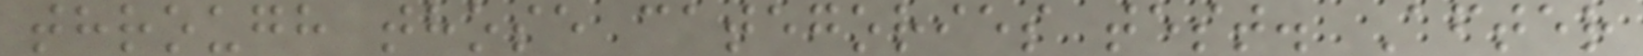through those categories test. After
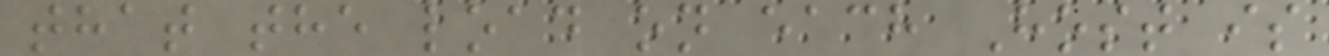that the load on each Host is
